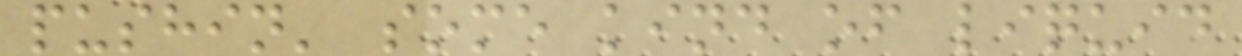pushin' some kind of liquid
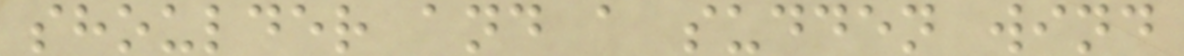shoulder and a sudden wind
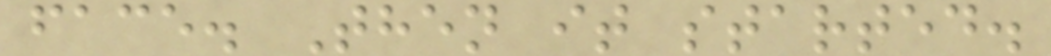face. Then it started.
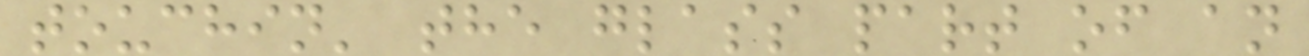touchin' the glass part of an
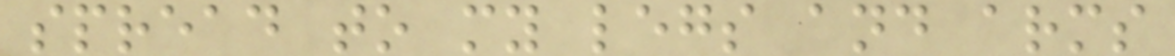spread to my legs and arms
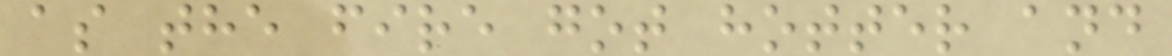as the fire got hotter and
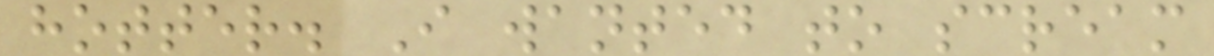hotter. I wanted to scream
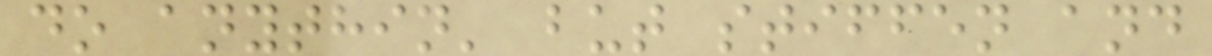do anythin' but stiffen and
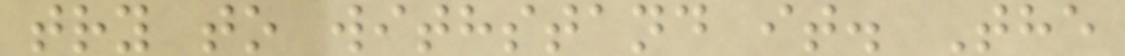try to withstand it. The
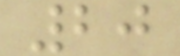20
